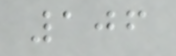106
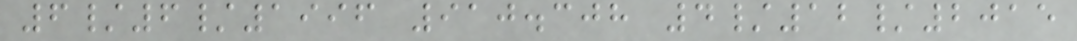6/6/1996 910.308 4/12/2015
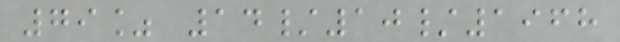79% 14/10/1968
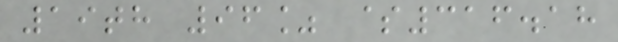19th 96% $316.18
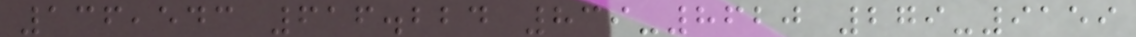136,543 616.224 839-8620 279-9159
